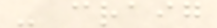- craig
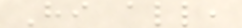Hi all,
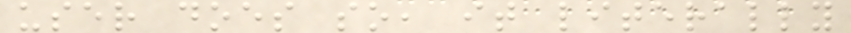user does so, it literally
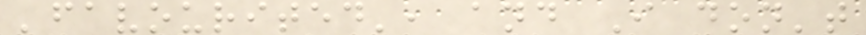'favourited', and I don't
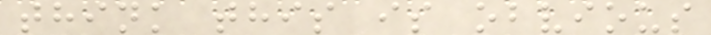think this is obvious
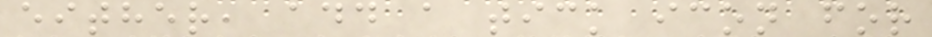either, add a tick icon for
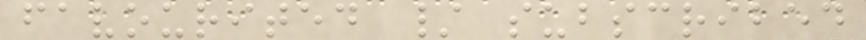favourited / subscribed
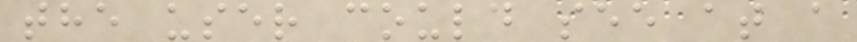the user could see at a
